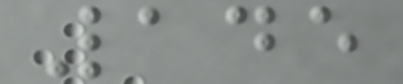145
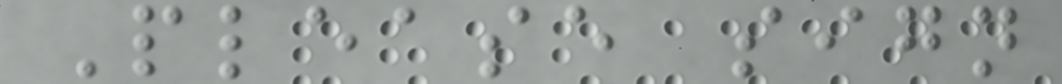Please sign
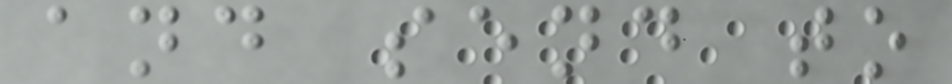and send to
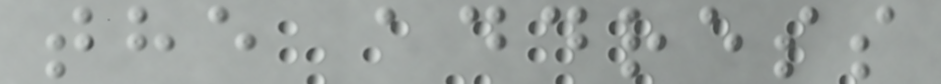the address
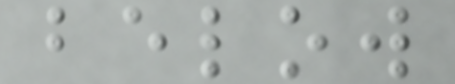below
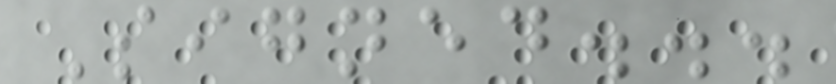Signed...
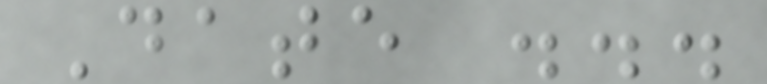Date ...
